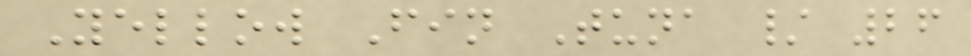Yellow Fin Tuna / 26
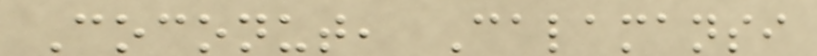Coconut, Calamansi
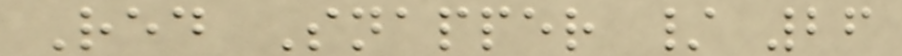Red Snapper / 26
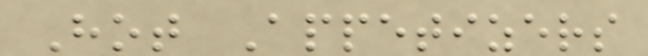Hot Appetizers
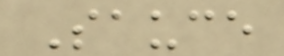Sauce
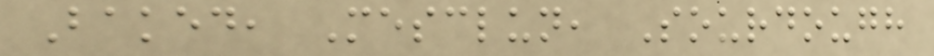Baked, Mesclun, Sourdough
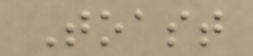Toast
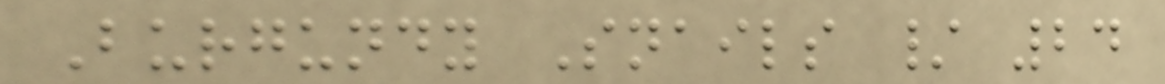Burgundy Snails / 24
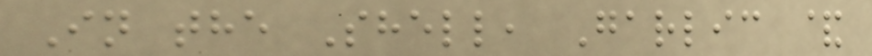In the Shell, Garlic &
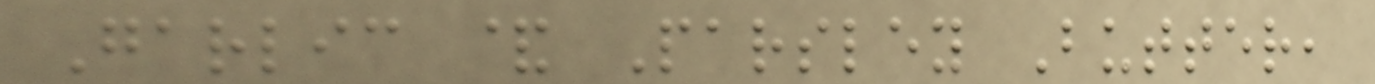Garlic & Parsley Butter,
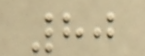80
